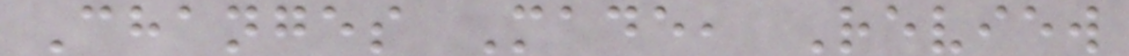Changes Made, Review
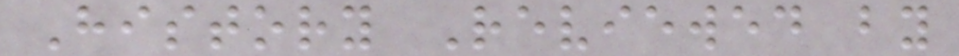History Reviewed by
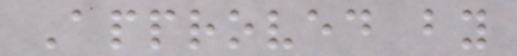Approved by
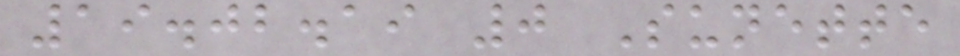19.02.19 0 Sunette
